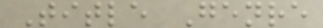Title Genre
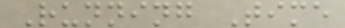Running Time
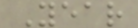Year
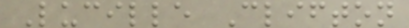Lucille Clifton
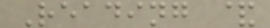Reading &
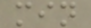min
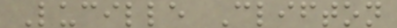Lucille Clifton
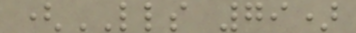(LLS 79)
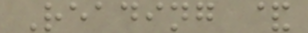Reading &
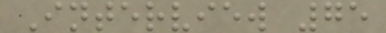Interview 75
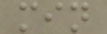min
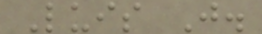Luis J.
